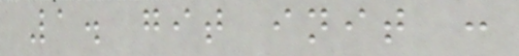1. git init :
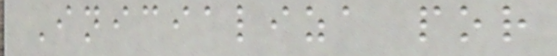Inicializa por
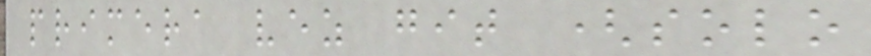primera vez git (solo
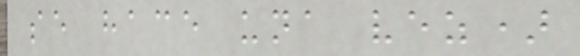se hace una vez)
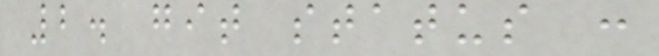2. git status :
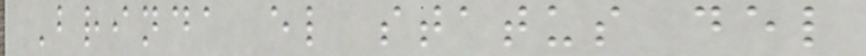Brinda el status del
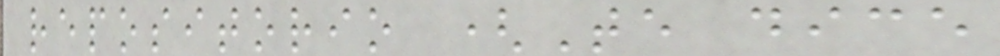repositorio (Te dice
